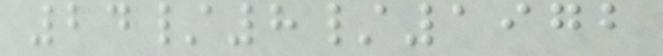24/8/1972
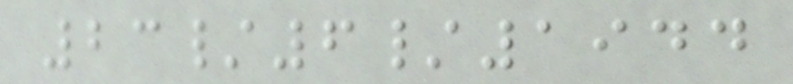23/6/1944
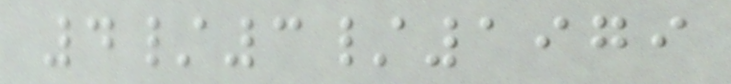4/3/1979
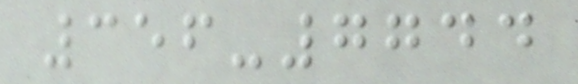356-7744
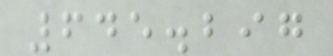645.297
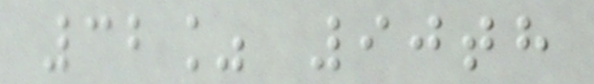32% 90th
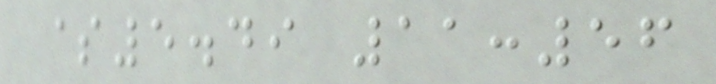$5.49 11:56
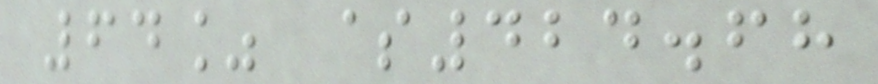64% $424.68
